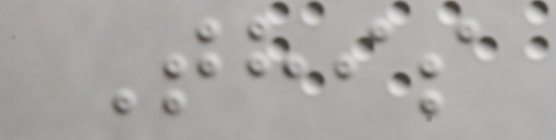This
